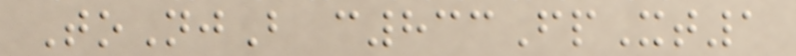ToNjB c833FpXt1
